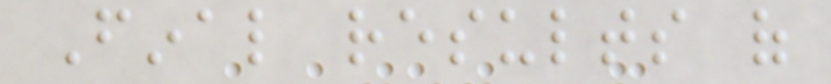Final results of
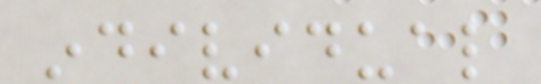individual
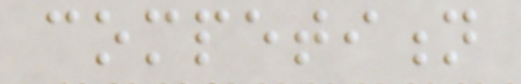competition
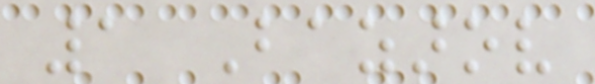1 Bazarov
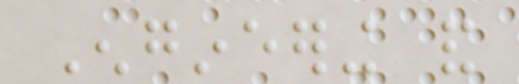Engineering and
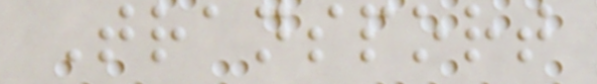Transport
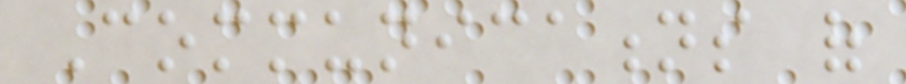Communications of
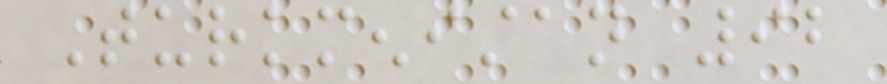Turkmenistan 92
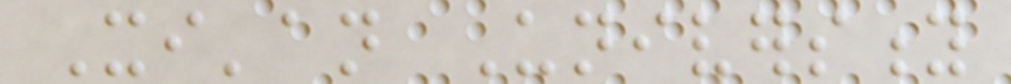Xi'an University
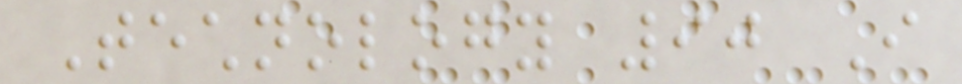Technology 90 I
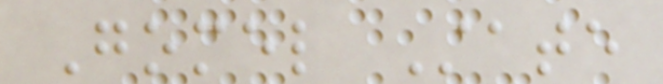Gomel State
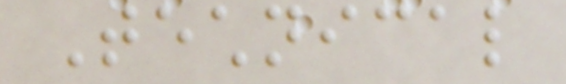Technical
